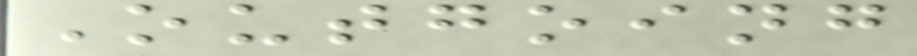Outgoing
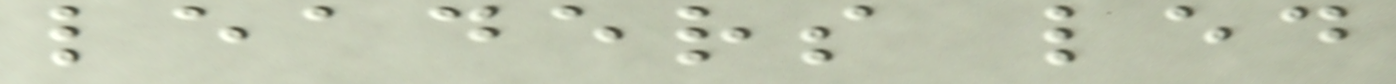leaders led
